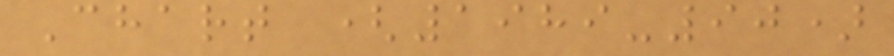Chart (1989-90)
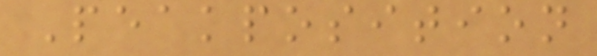Peakposition
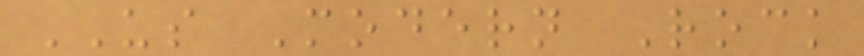US Modern Rock
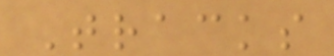Tracks
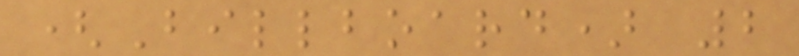(Billboard) 2
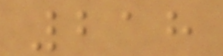218
